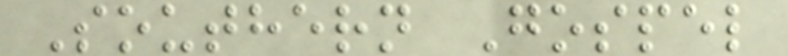Southern Gospel
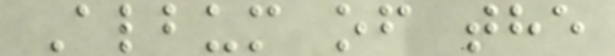Album of the
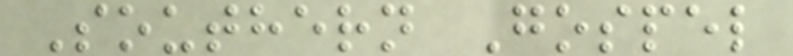Southern Gospel
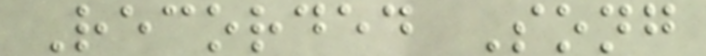Recorded Song
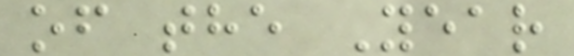of the Year
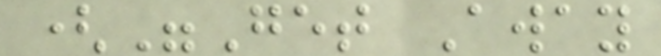("Get Away
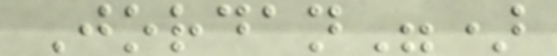Jordan")
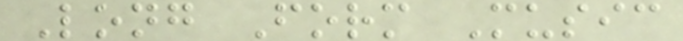Long Form Music
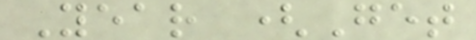Year (Get
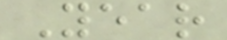Year
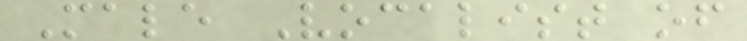Male Vocalist of
